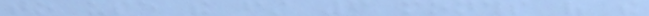to use the first 6 months of the
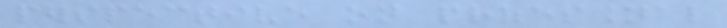perspective on professional
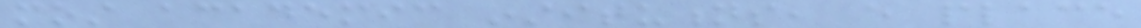most academic institutions, every place
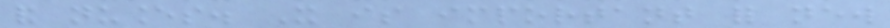and nuances. It is important for new
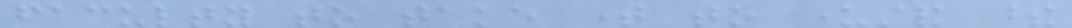faculty to take time to understand these
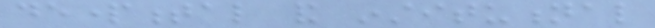departmental and institutional
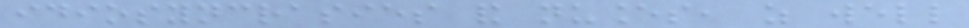idiosyncrasies and nuances, as well
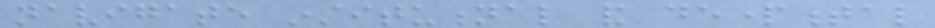navigate institutional and departmental
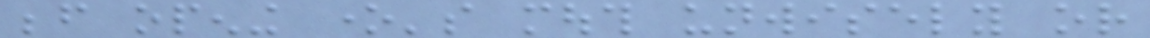before opening one's mouth unwisely or
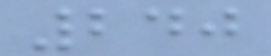240
